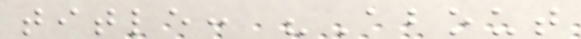title: "About
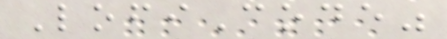LofiCode"
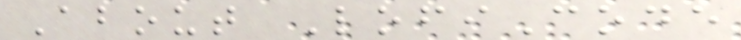About LofiCode
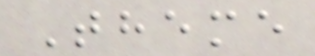Theme
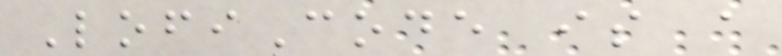LofiCode is a
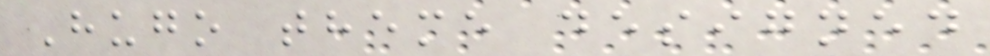Hugo theme designed
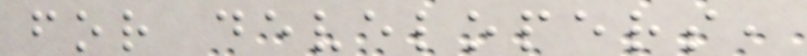for developers,
